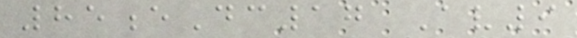85eDc17 Av9
